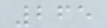265
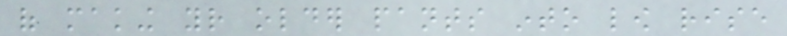of making your older pants into low rise
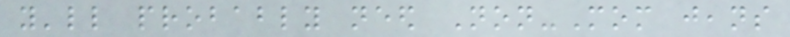you'll probably need Non-Mom jeans
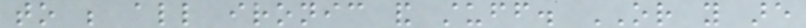to be all ironic and stuff. OR you are
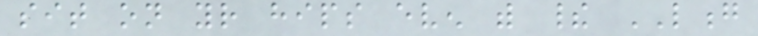sit on your hips even with their LONG
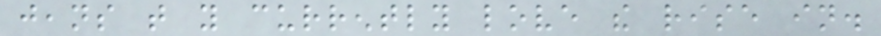jeans that you currently love the rise in.
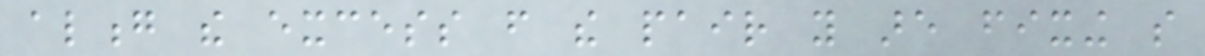along the excess from the pair you are fixing so
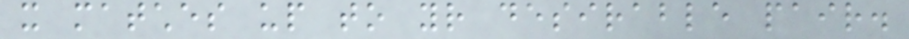it matches up to your desirable pair.
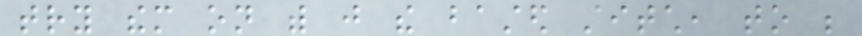try them on with just the basted stitch, to be
